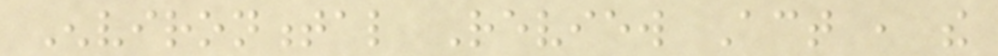Environmental Review Act , the
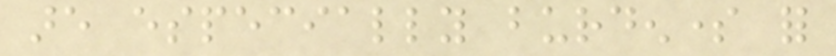are especially burdensome for
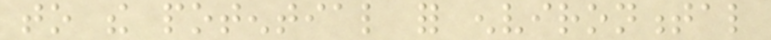to the potential for environmental
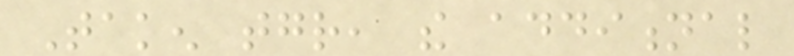Taken together, the additional
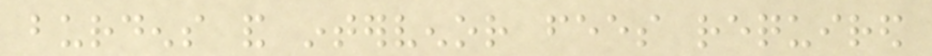burdens and intervenor fees required
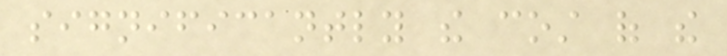significantly the cost of the
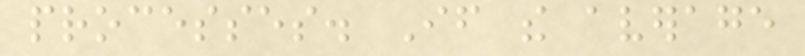processes. If the average
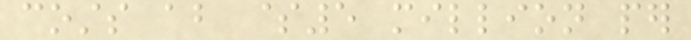costs about $5 million per
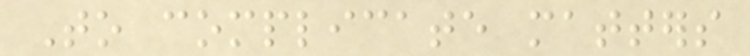To complicate matters
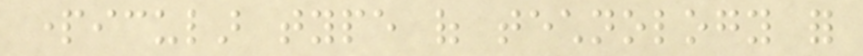particular type of technology for
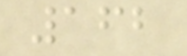162
